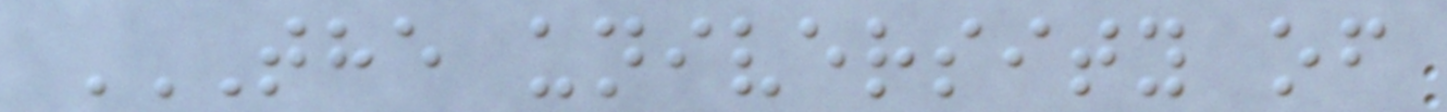THE UNIVERSITY OF
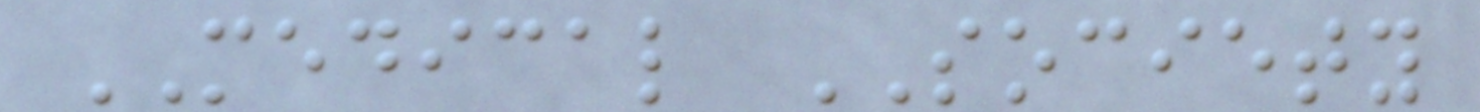MEDICAL SOCIETY
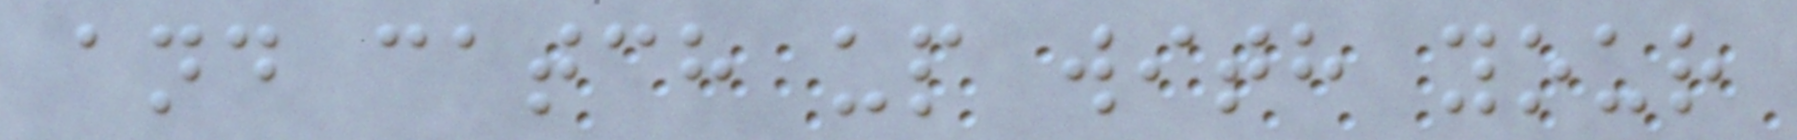and catch up with your
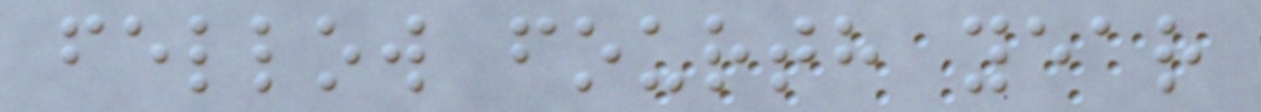fellow fourth year
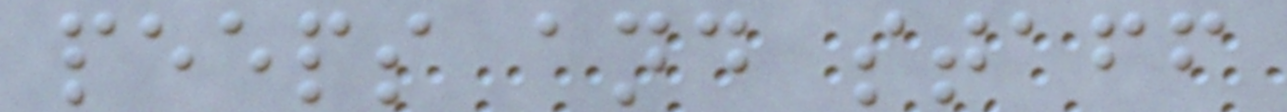peeps and staff
